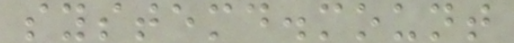systemd.mount
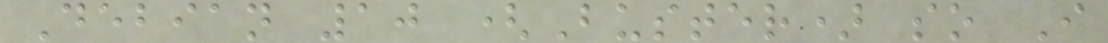Debian 10 (Buster) so I
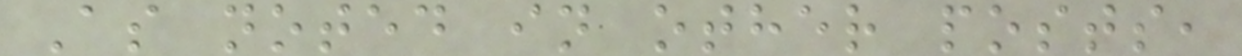As noted in other posts,
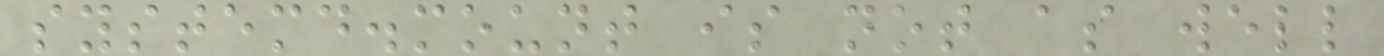systemd.mount is not as well
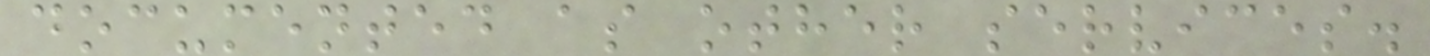documented as other services.
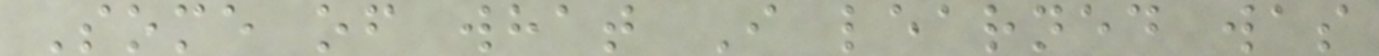Some of what I learned was
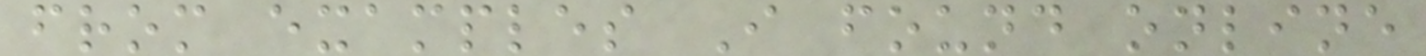from examples I found online
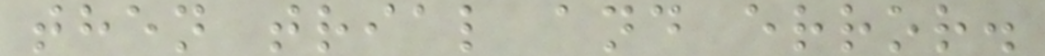then trial and error.
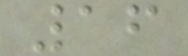16
